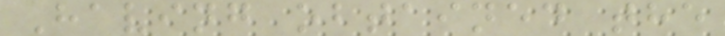Having obtained the
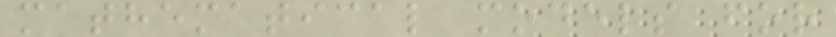mathematical models for
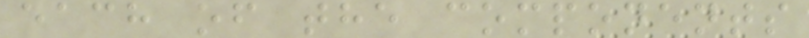each of the components
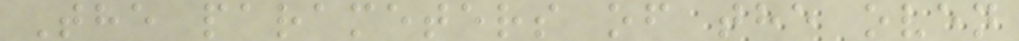The parameters of the oven
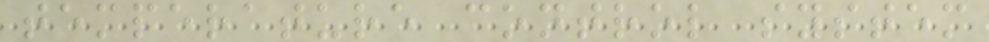temperature control system
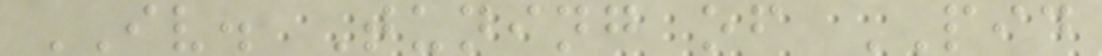IV. Tuning of PID
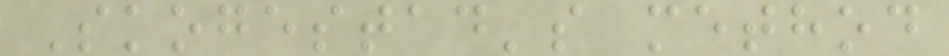Skogestad's method
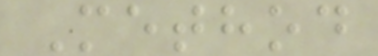Method
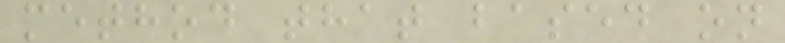method that based on
